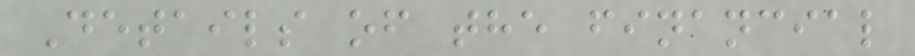Details of the financial
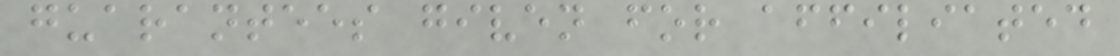guarantees given for affiliated
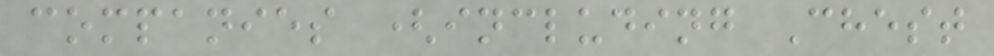companies (including Chest
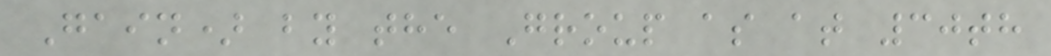Gain) by the Group as at 30th
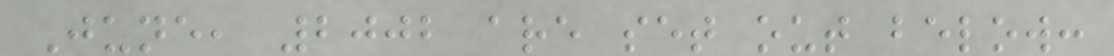June, 2002 are set out below:
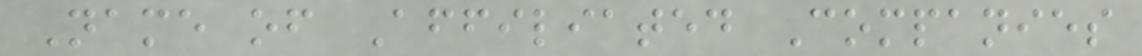Name of Affiliated Companies
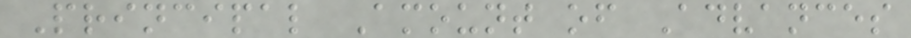Principal Amount of Advances
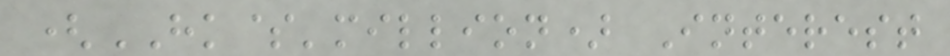(HK$'million) Interest
